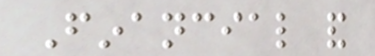Financial and
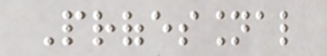Professional
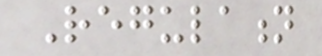Regulation
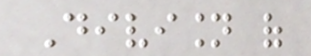Division of
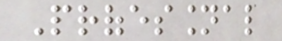Professional
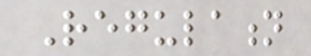Regulation
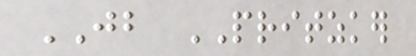JB PRITZKER
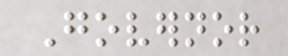Governor
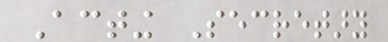Acting Secretary
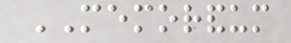MEMORANDUM
